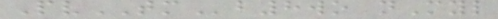PvTMb8wo nMyl
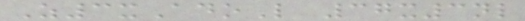Z3xAdoL 37x3nl
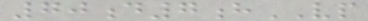70d7hVP
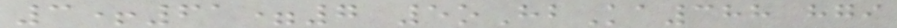3+61=7 5oHbKa388 hgi
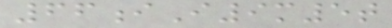66iI9m5t
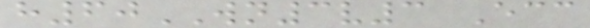h60WN3v3 Ecc
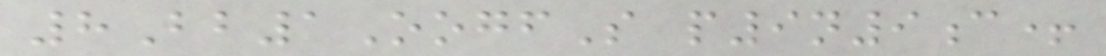8Bb1OogfS p9n9c+
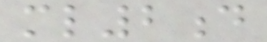ml2d
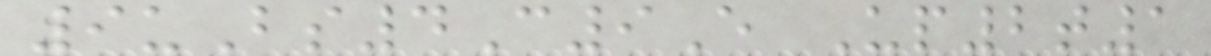9uBs4C9E Up2t1
